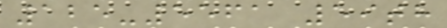125-5561 59th
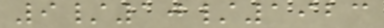9/10/1923
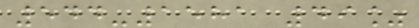544-1581 49%
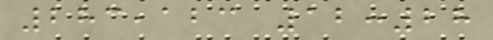283,123 12:28
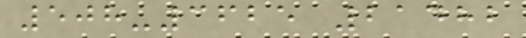508-3625 21482
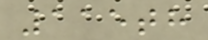115th
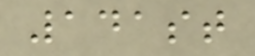141st
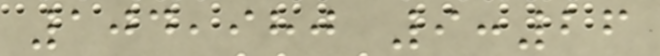104,980 9:26
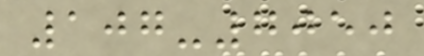107-7050
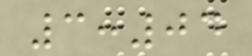3:04
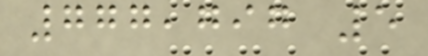777,797 5
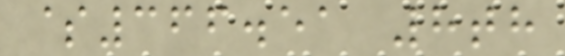$366.51 8th
